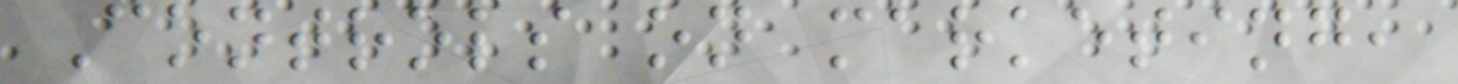Controls on marketing,
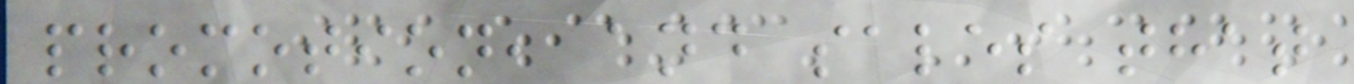promotion, and sales that
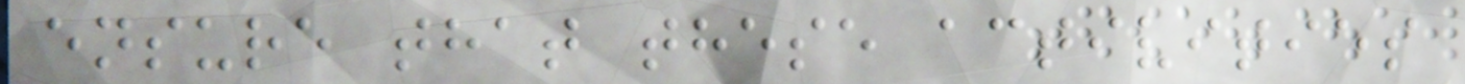ensure that these activities
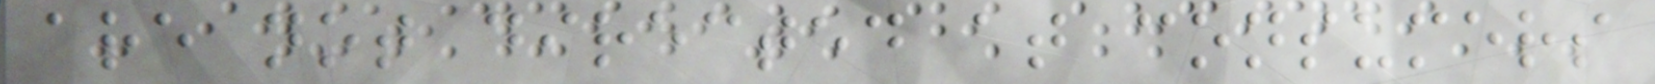are not directed at consumers
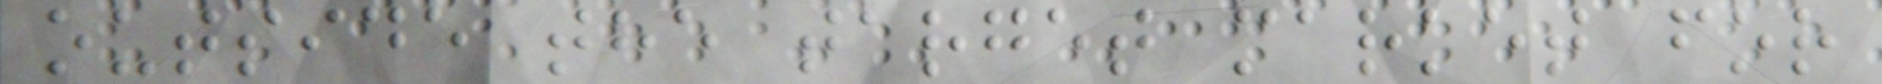outside the target market for
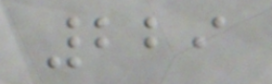229
